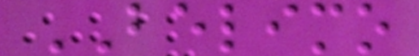BELIMO
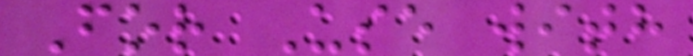For Use with
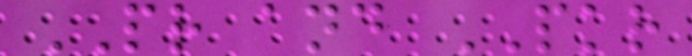PR and PKR
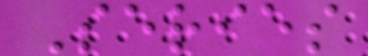Series
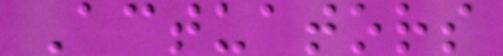Actuators
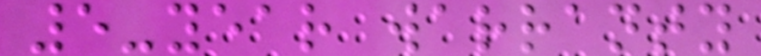5-year warranty
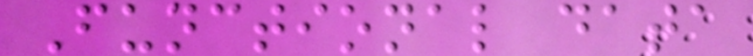Functional data
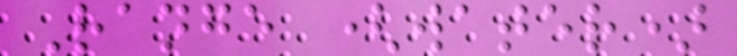Range (water)
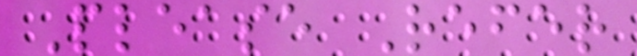Please Refer
